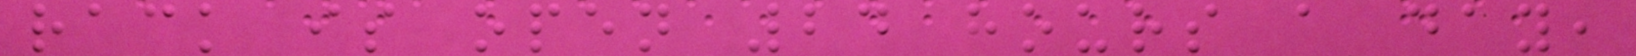rack is open 24 hours a day,
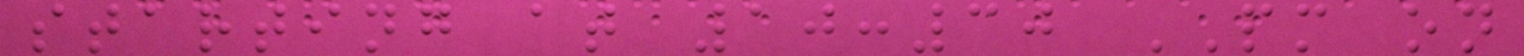starting at 10:30 PM on
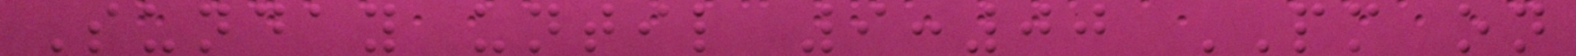Sunday until 9:00 PM on
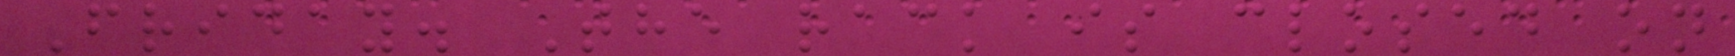Friday. The rack is closed on
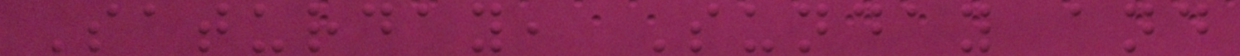Saturday, Sunday and
